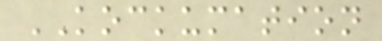KOCKUMATION
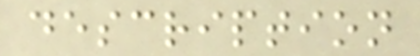description
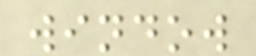window
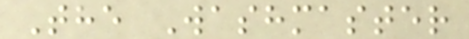The Washmaster
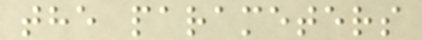the parameters
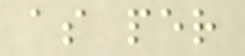as per
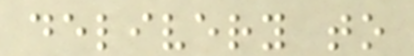delivery to
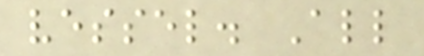vessel. All
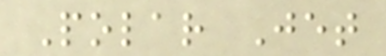Polar Jet
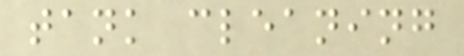tank cleaning
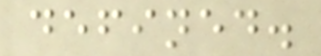defined.
